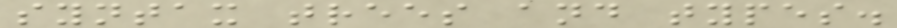syntax trees and types.
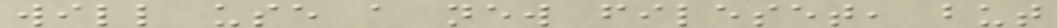will use a new fileset, but
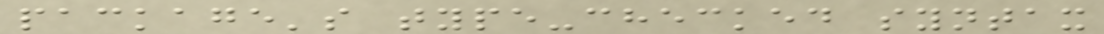package's type-checked syntax
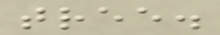tree.
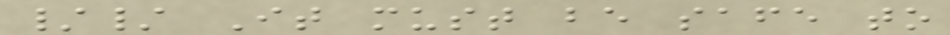// It must be safe to
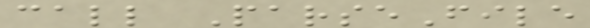call ParseFile
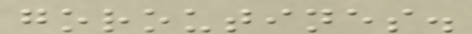goroutines.
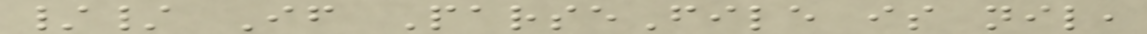// If ParseFile is nil,
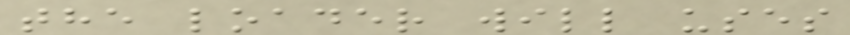the loader will uses
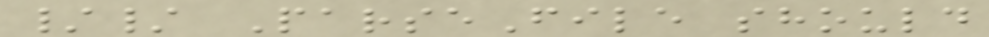// ParseFile should
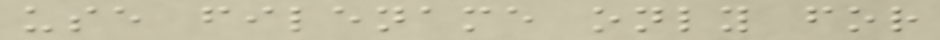use filename only for
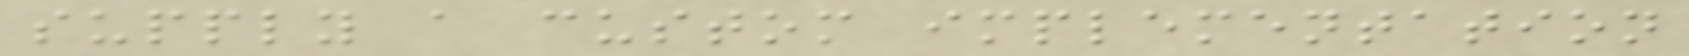supply a custom implementation
